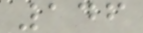146
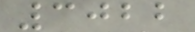3022
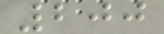200
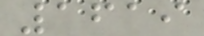1619
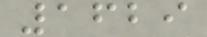1629
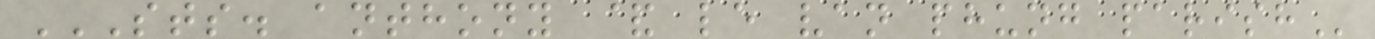STS. ANTHONY & LE VAN PHUNG PARISH
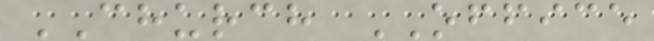CHURCH OFFICE
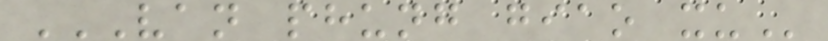VAN PHUNG GIAO XU
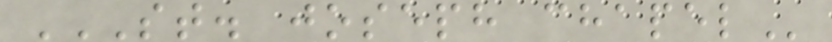ST. JOSEPH CHAPEL
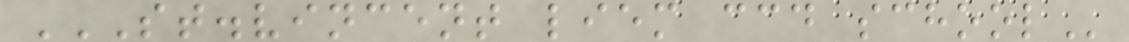ST.VINCENT LIEM CCD SCHOOL
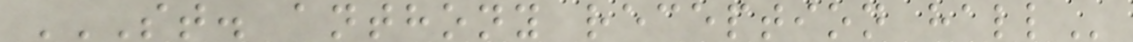ST. ANTHONY RECEPTION HALL
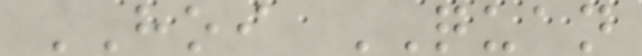HOI QUAN
